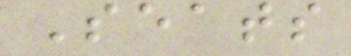Seats
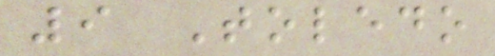9 Toledo
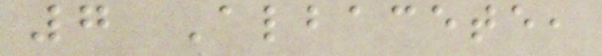7 Albacete,
